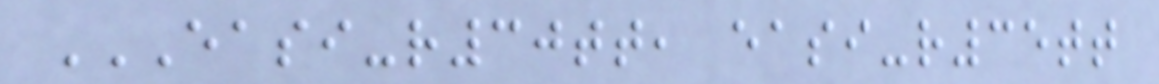EASI-R30TT, EASI-R35TT
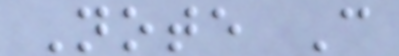Note C
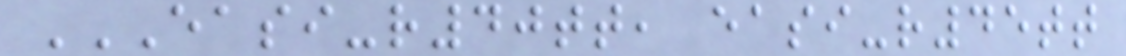EASI-R40TT, EASI-R45TT
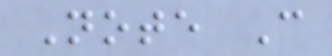Note C
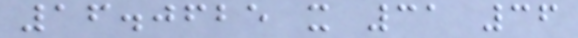16.0625 x 31 36
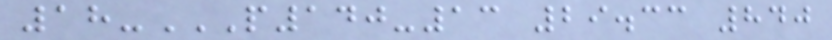18-P140-13 29.33 840
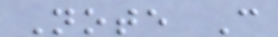Note C
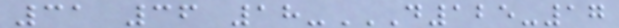31 36 18-D125-17
